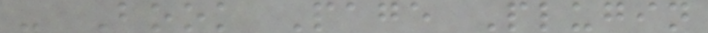- Book Page Plugin
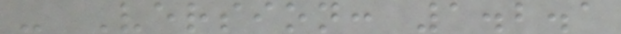- Version: 1.2.1
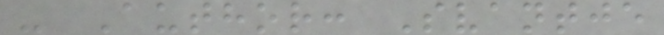- Author: Svantje
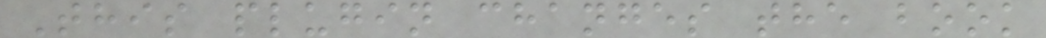This plugin changes the book
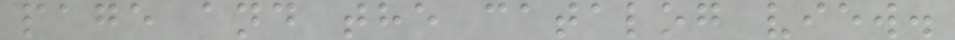page and the catalog view.
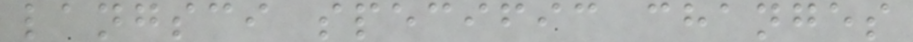langsci specific changes
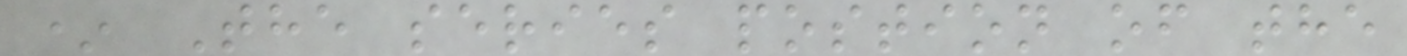* The series postion of the
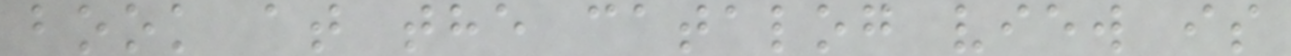book at the catalog view is
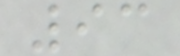93
